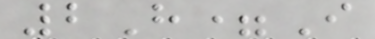2H=I
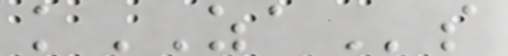kZAs
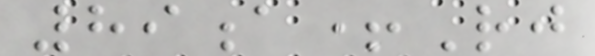89a+Rj
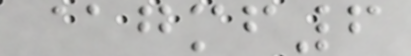@gmf6
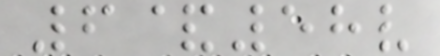6&58v
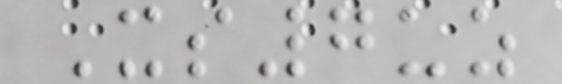Xs7uz
